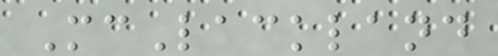McLackland
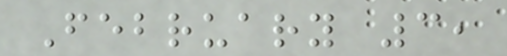February 3,
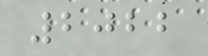2022
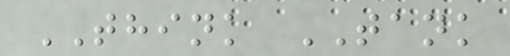THINK TANK
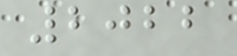2022
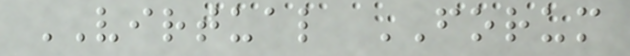VIRTUAL FORUM
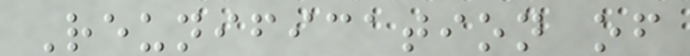Reunification of
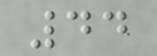44
